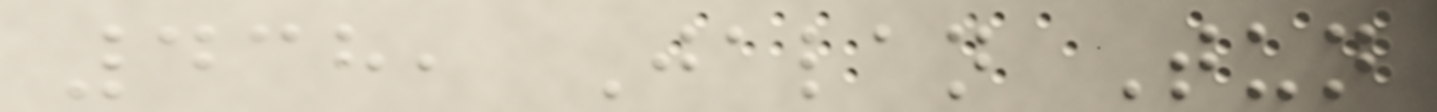438, Jalan Tun
